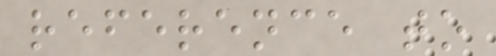reference to
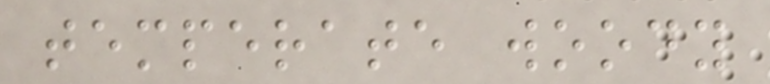temperate woody
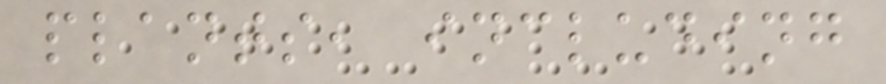plants, including
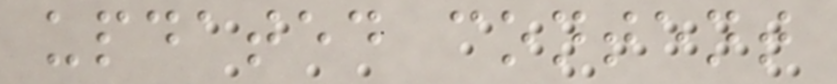updated content
